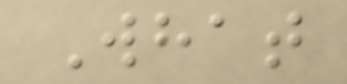What
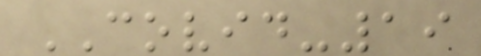COVID-19
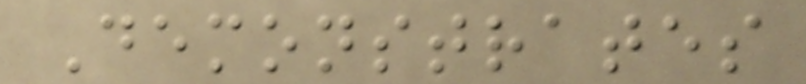Demonstrates
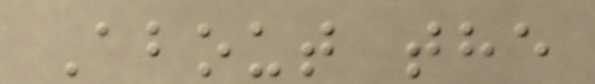About the
